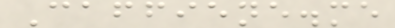Caffiene.me
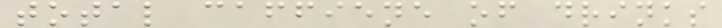total caffiene of drinks
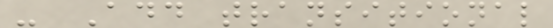- Add transitional
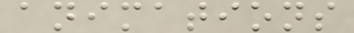animations
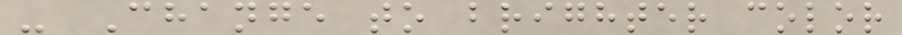- Change to brighter color
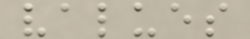values
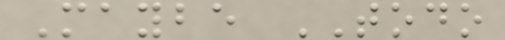Maybe TODO
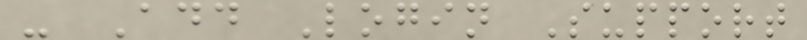- Add Login Support
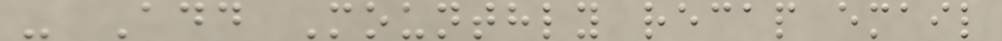- Add Mounthly recap email
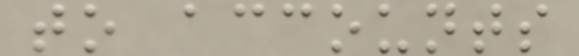to accounts
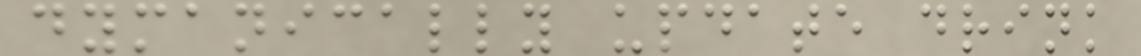dymanically update drink
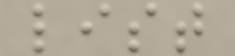list
